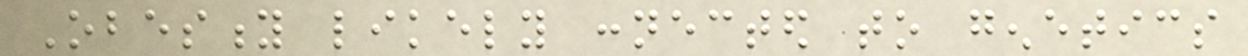Obesity likely connected to genetics
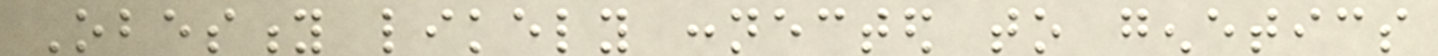Obesity likely connected to genetics
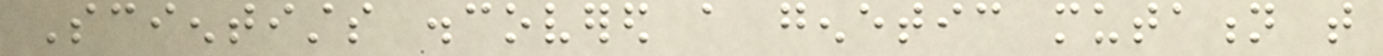Scientists discovered a genetic mutation that
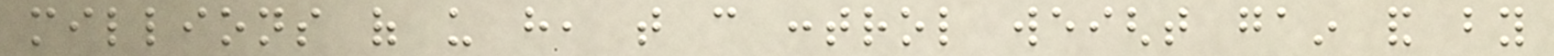millions of us have, that can control weight gain and by
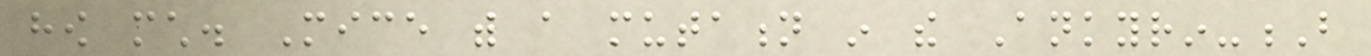how much. Mice with a mutation in the Ankyrin-B
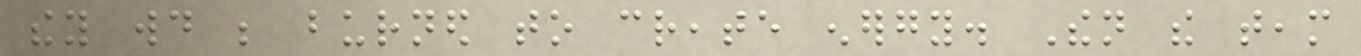they would be burned to create energy. Then the team
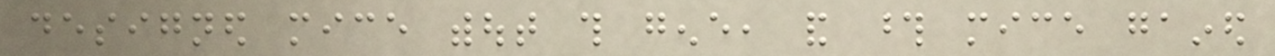designed mice without this gene, and those mice gained
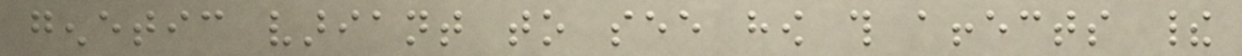genetic variant to see how this affects their
